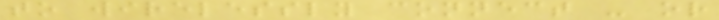to wirelessly connect - or
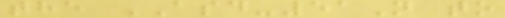the ASD-51N to
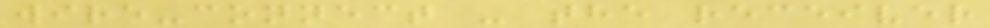wire-connect - the receiver
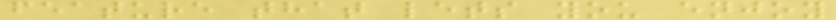feature that lets you enjoy
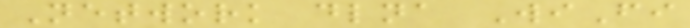Network dlna WiFi
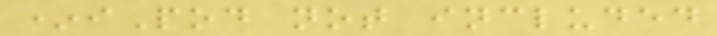*iPod not included
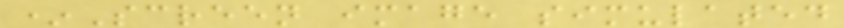*Screen image simulated
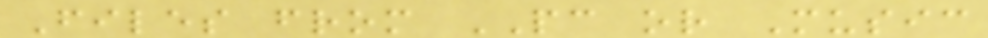Files from PC or Music
